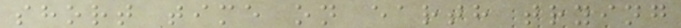short time on earth trying
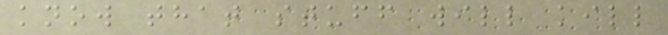know that stuff will kill
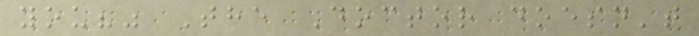you?" The Doctor doesn't
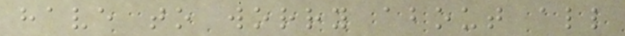have to worry about all
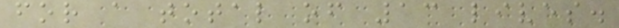for a total of 13 lives.
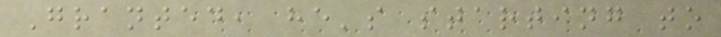Granted, he's starting to
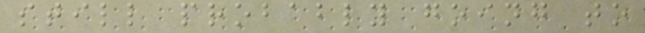still probably going to
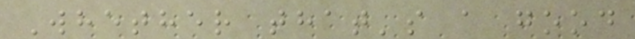Whether that's a good
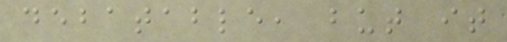debatable, but it
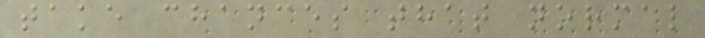take chances that normal
